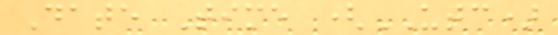Date Time (UTC)
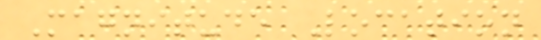Magnitude Location
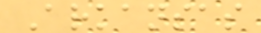Arkansas
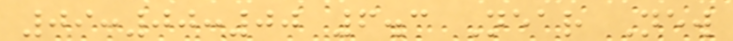09:00:00 6.3 Near New
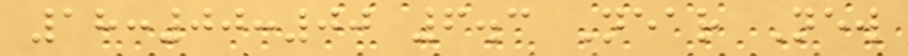18:00:00 6.3 Near New
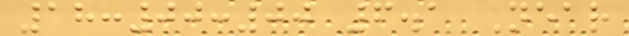18:00:00 6.1 Near
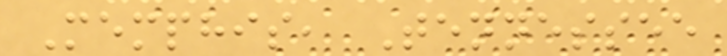Memphis, Tennessee
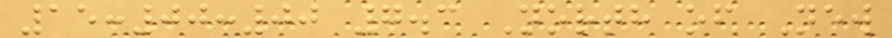15:00:00 7.3 North of New
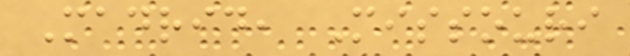Madrid, Missouri
